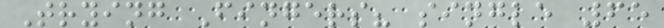Trying Fingers? single 65
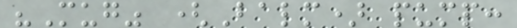"Mug" (Balm) pump:
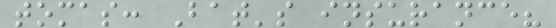tomas: Bat's insurance?
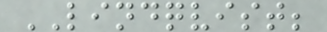LINDQVIST;
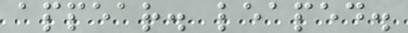appear. leaped.
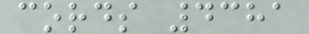cords 4381
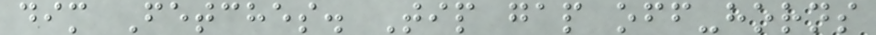dim Fetches. Tip gap off-horns
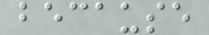because
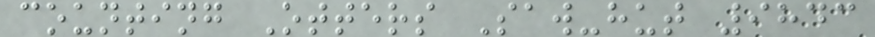counting Otters Saw-hut 9843
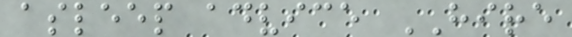asleep advice HIRE
